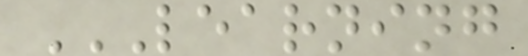LEARNING
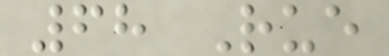68 Rue
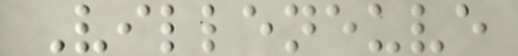Villeneuve
